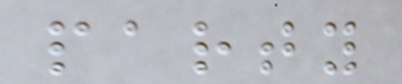party
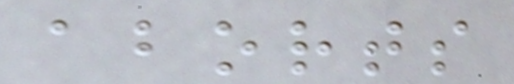aborts
